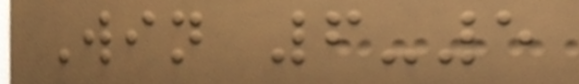Win 6-5
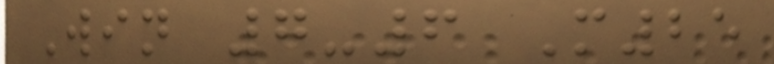Win 7-6 M25
